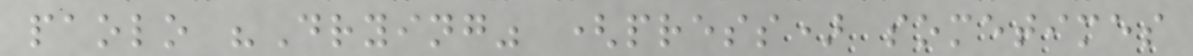paolo "Drying" (press) sometimes
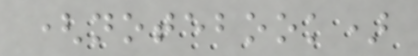(notebook)
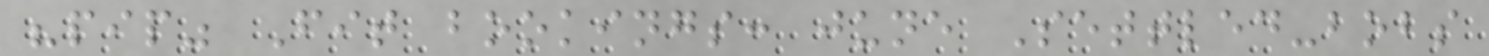"pip" Fit bookings: june Settled-bobs
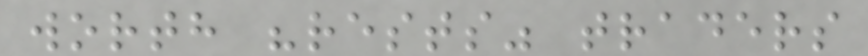worth "rests" traders
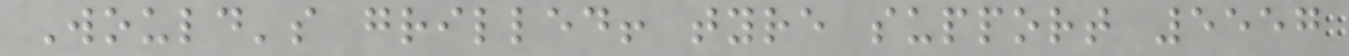Would's grilled! tyre support 5557
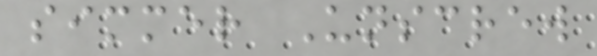simmer Unscrew
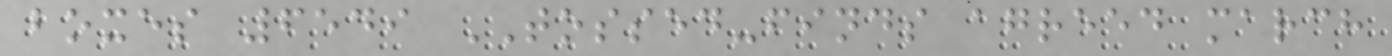boxes 6549 TOSSED-finds agreed march
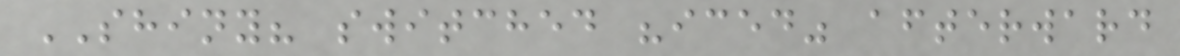SHINY? switched "iced" afterward
